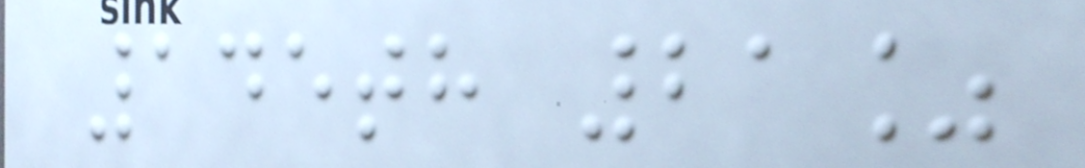145th 21%
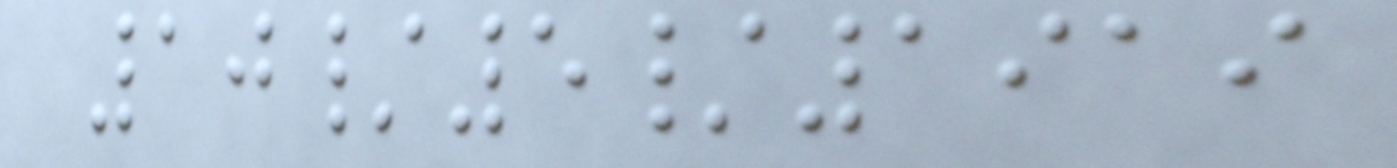10/5/1919
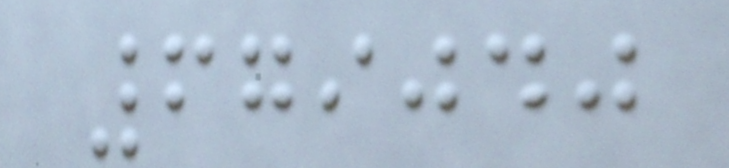679040
